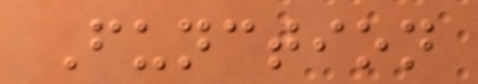Function
